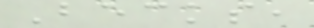Becks,
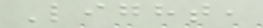Light,
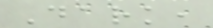Dark,
